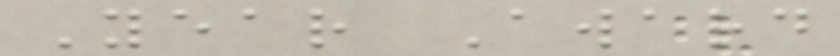Year Award
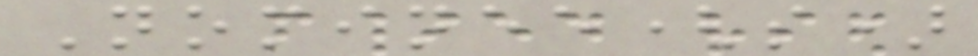Nominee(s)
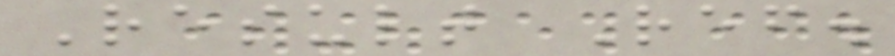Result Ref.
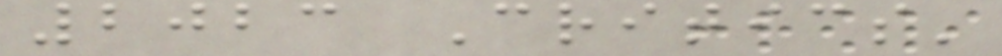2023 Critics'
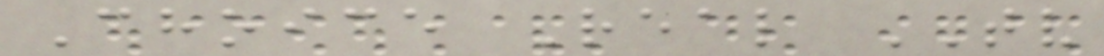Choice Real TV
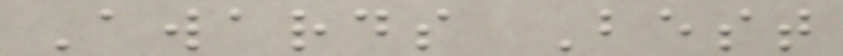Awards Best
